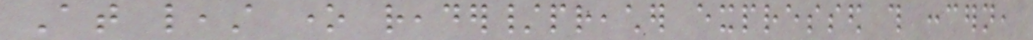At least one reader/preacher expressed this concern,
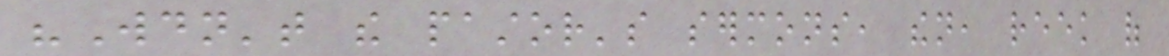"Wouldn't the pastor's sermons, then, reek of
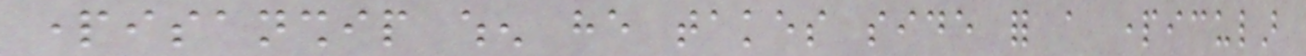partisanship when he takes side for a particular
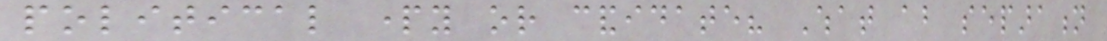political party or candidate? What about separation
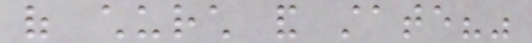of church and state?"
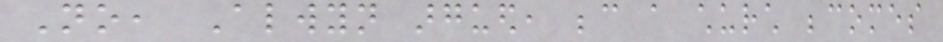No, Alwyn argued, because a church becomes
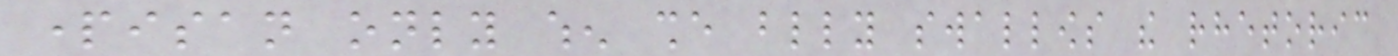partisan only when she blindly swallows the rhetoric
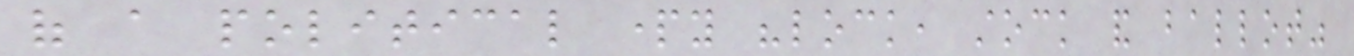of a political party "lock, stock and ballot"
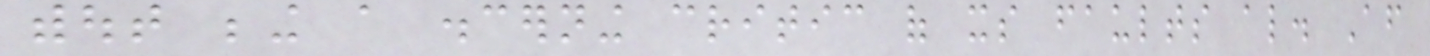without being a discerning critic of its faults also. After
